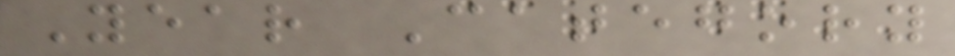Year Category
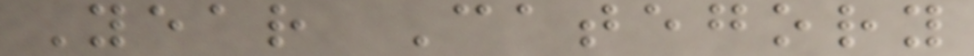Year Category
